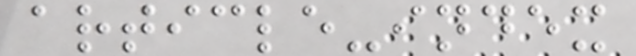article-index
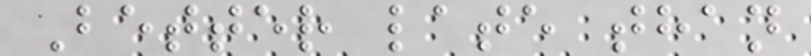Better late than
